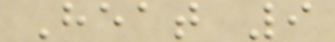Heat 9
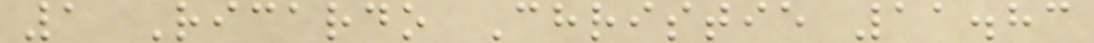1 Ricardo Christie 11.83
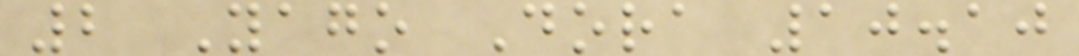2 Yago Dora 10.10
